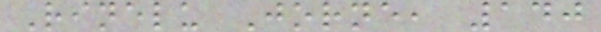Rinelu Jorne, 140
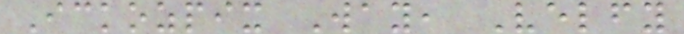Ickozpix Way, Velfy
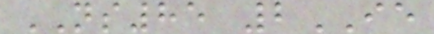NS85 2IE
